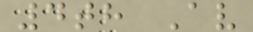4th Av
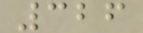326
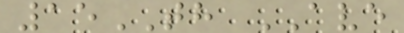15TH AVE
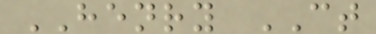HENRY CT
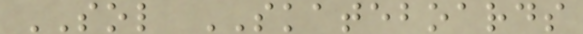SOL SKATEBOARDS
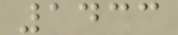1433
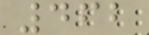462
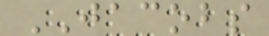JACOBS
